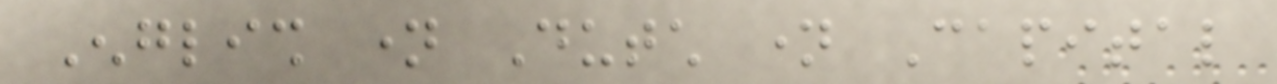English name Dutch name Capital
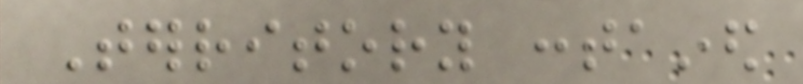Territory contained
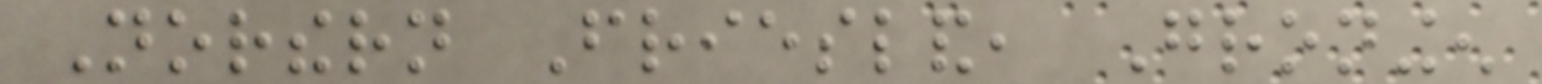Northern Friesland, Groningen
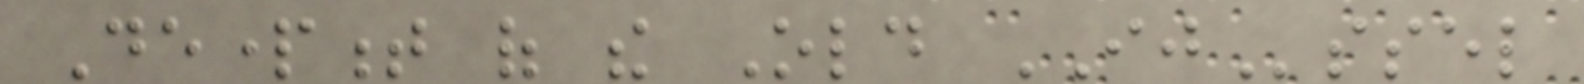Department of the Old IJssel
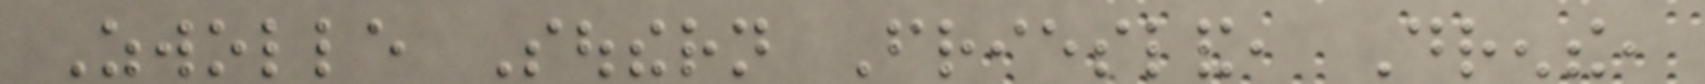Zwolle Southern Friesland, Drenthe,
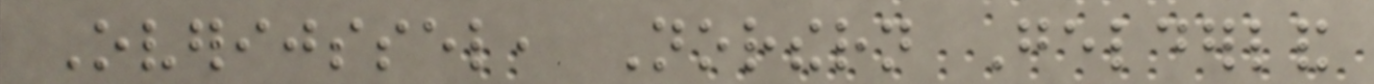Overijssel, Northern Gelderland
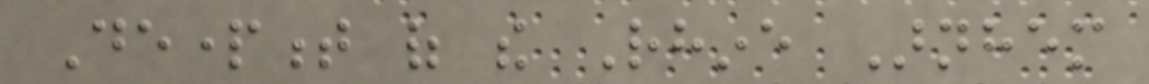Department of the Rhine Arnhem
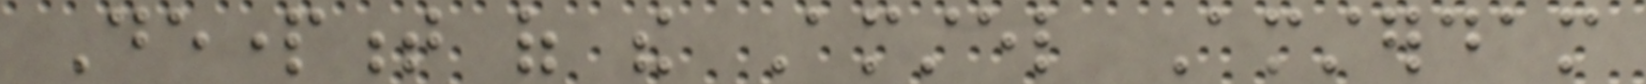Department of the Amstel Amsterdam
